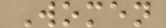Women
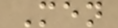Men
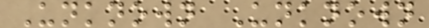Unknown Unknown
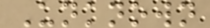Unknown
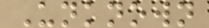Unknown
